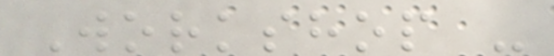Workshop -
